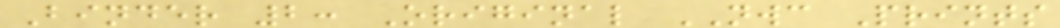Binder 2: Original NWC Prints
